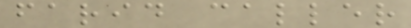farid caller
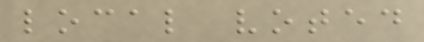local voted
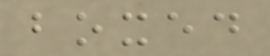boxed
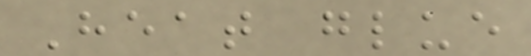Heat glue
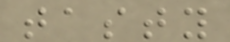tasty
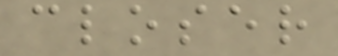closer
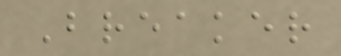Breaker
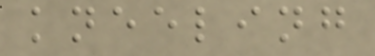kneeling
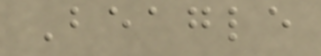Beagle
